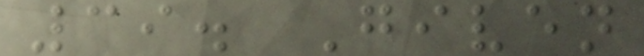39. Given
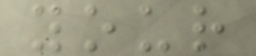your
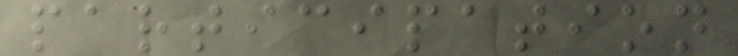participation
